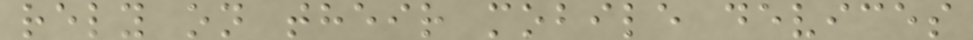rely on their mobile devices
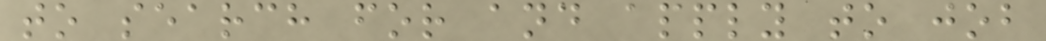to search for and apply to job
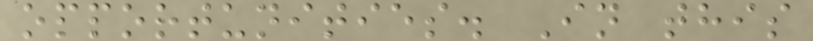opportunities. In this
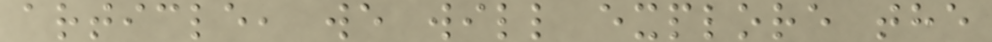article, we will explore the
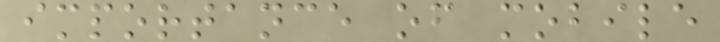importance of mobile
